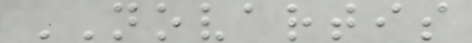NOVARTIS
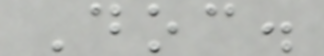Doc.
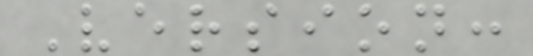Version:
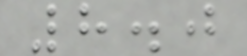8.0
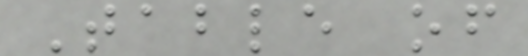Table of
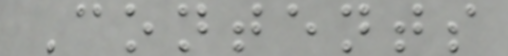Contents
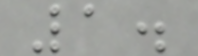1.
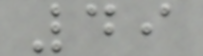49
